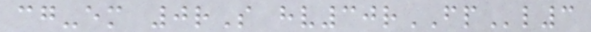cg-em 0rS hv30rFPl3
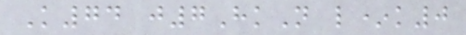K74 j7HkN l*k0
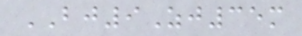BJ9Zj35m
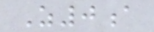Z0a
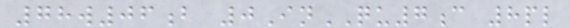78w06b 0InQU7c 8pl
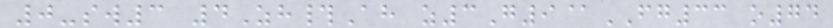0-sw3 4Zh#Ah z3G9@FG33 o74
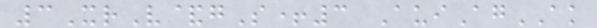3XrV&gS+3 AuiAgAK
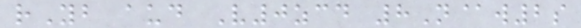rYb aud V0zcd 8N@w2s
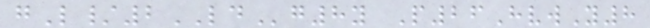gL/2LDg8y P26HvwY8
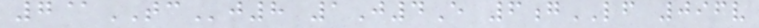7@TCj8 1J4E 6gLF 096v
